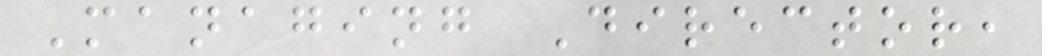Managing Director,
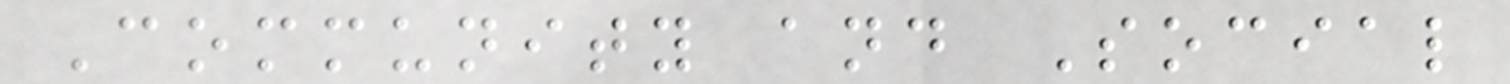Community and Social
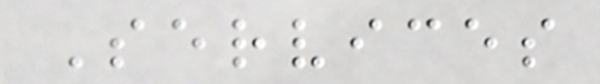Services
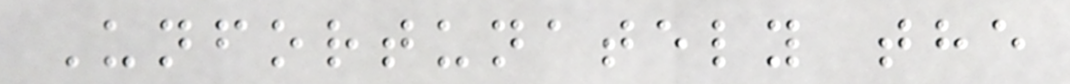Unfortunately the
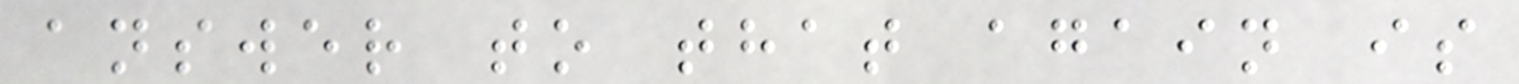answer to that again is
